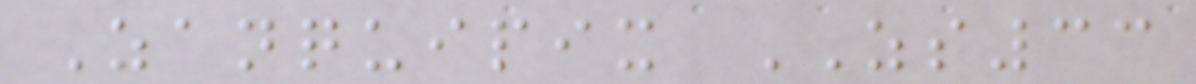Zanquipix ZS33
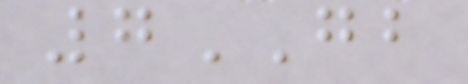7GB
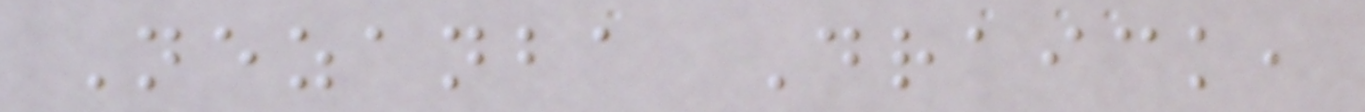Nezanba Draick,
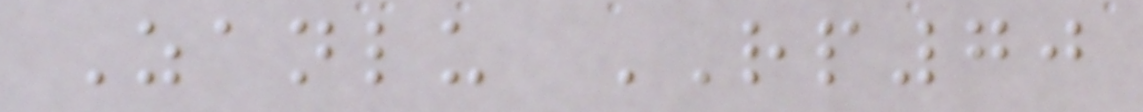Zanlu RP70
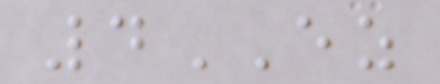4EZ
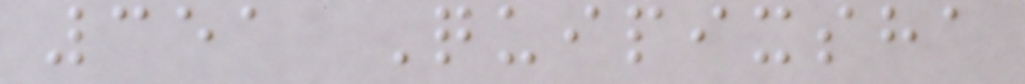351 Quipixsha
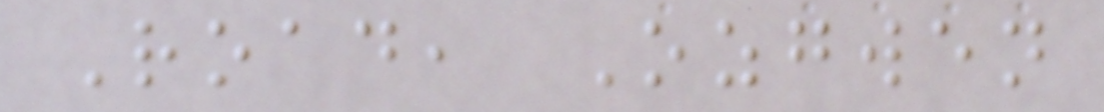Road, Ozgwen
